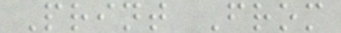Print From
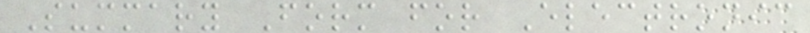Summary Form for Electronic
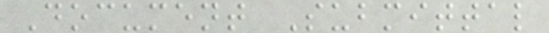Document Submittal
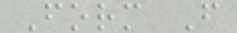Form F
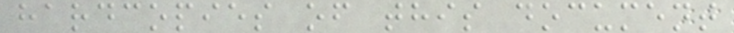hardcopies of this document
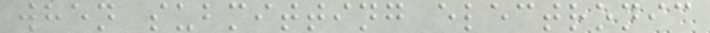when submitting electronic
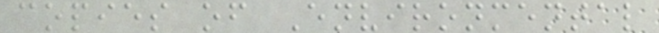copies of Environmental
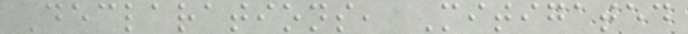Declarations, Mitigated
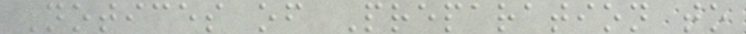Notices of Preparation to
